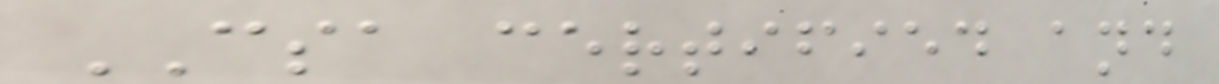CSA certified and
